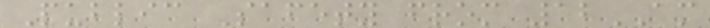Public Safety from 12AM
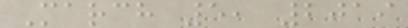March 5, 2019
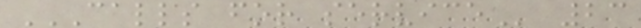CALLS FOR SERVICE 23
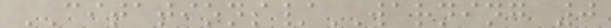CITATIONS/WARNING 0
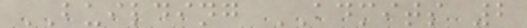BUILDING ADMITS 2
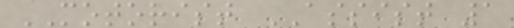MOTORIST ASSIST 1
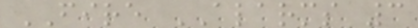FIRE ALARMS 3
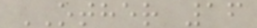OTHER 16
